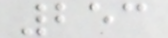253
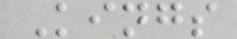Kings
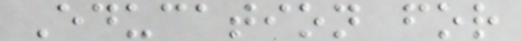Education for
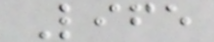Life
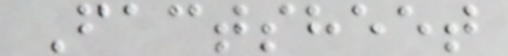Factsheet
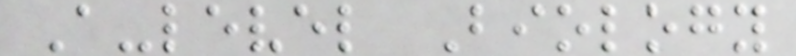A-level Biology
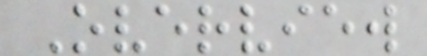Overview
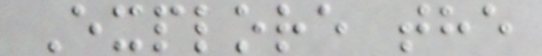Explore the
